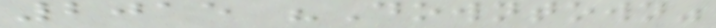2015 "Downtown"
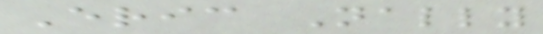Eric Nally
